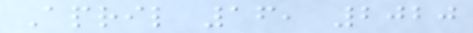April 16, 2020
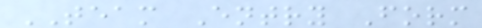TEAM Entry Form
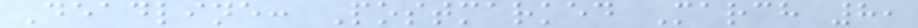Deadline: Postmarked March 8,
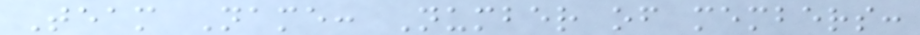Team Name: Number of members:
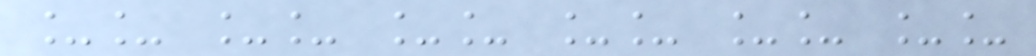__ __ __ __ __ __
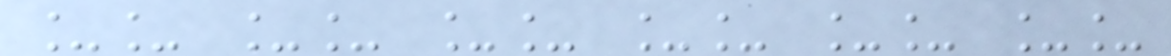__ __ __ __ __ __
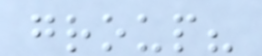group?
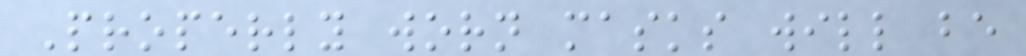Properly worn masks will be
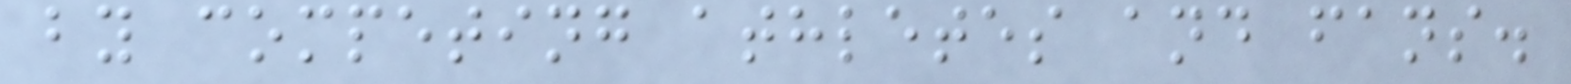by competing athletes and fans.
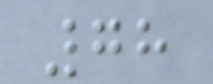78
